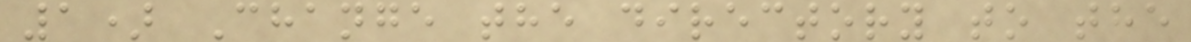1) Change the directory to the
